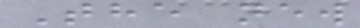The new
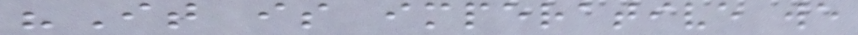"It is imperative we
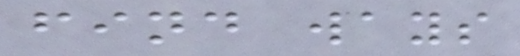find ways
